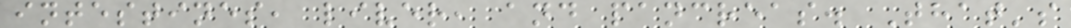intestines, liver, and pancreas. That's
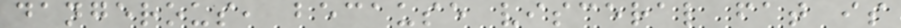dangerous, because visceral fat is
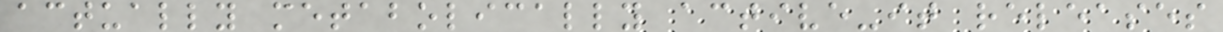actually metabolically active-it releases
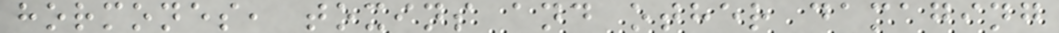hormones, toxins and other damaging
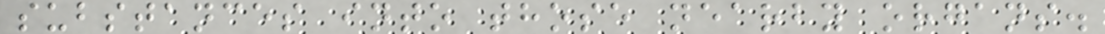substances into those nearby organs.
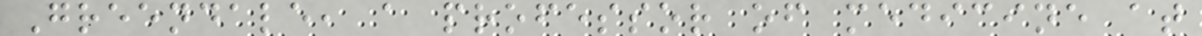Greendale, a professor of medicine at
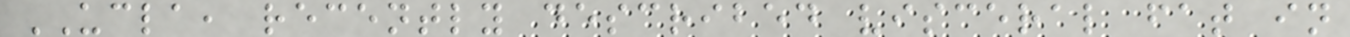UCLA, recently described visceral fat in
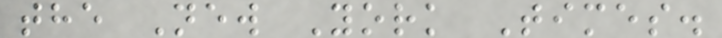the New York Times.
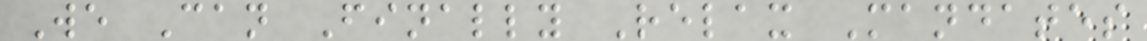We Can Finally Relax Mandates
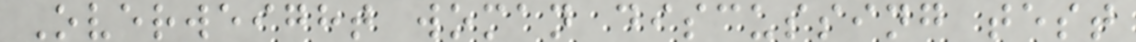Overweight woman discussing test
